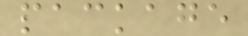package
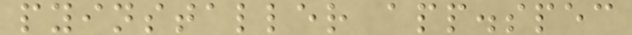pyinstaller app.spec
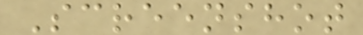Screenshot
